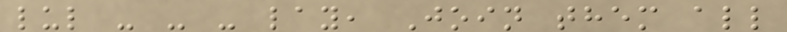lul - - - lay, Join them all
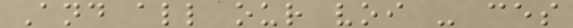And all our voi - ces
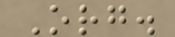Org.
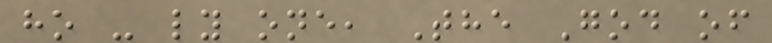ho - ly one, The God of
